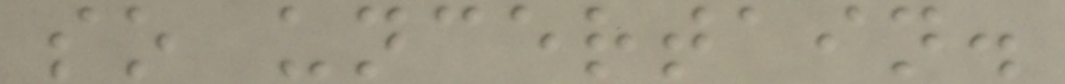so uncertain.
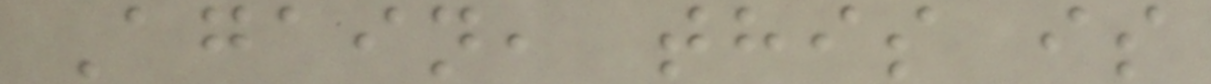Again, this is
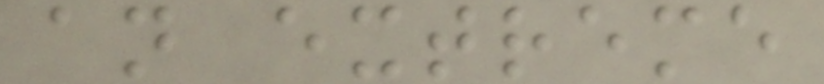an extreme
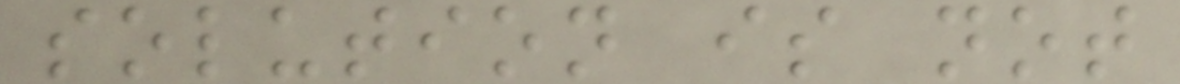solution is not
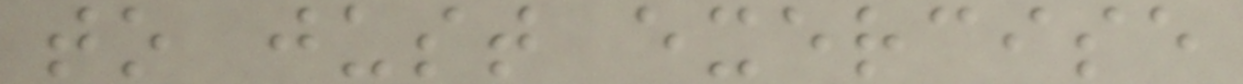to just exercise
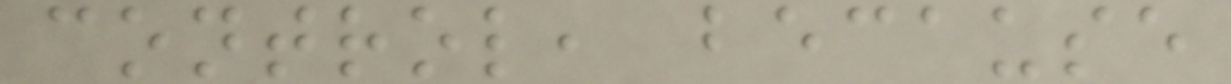control, because
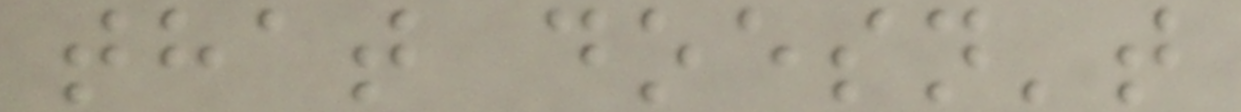that doesn't
